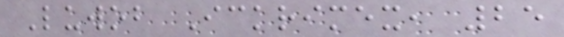Luwob Ickrimex, 25
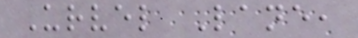Urvel Lane,
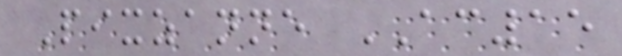Pixzanne AC15
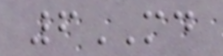6MD
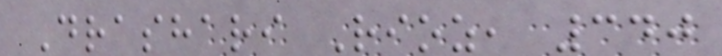Drashari Rioz, 340
